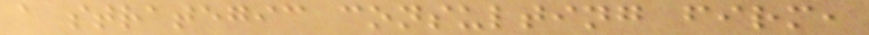a strategic consulting firm,
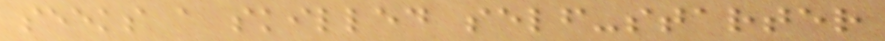seeks a skilled self-starter
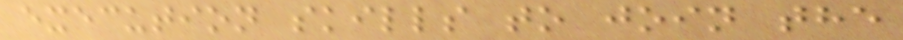execution skills to join the
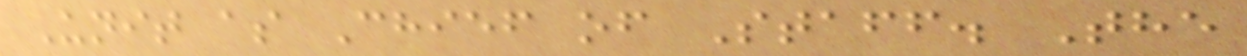Unit as Chief of Staff. The
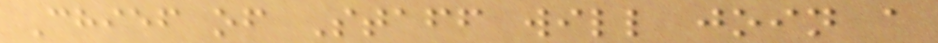Chief of Staff will join a
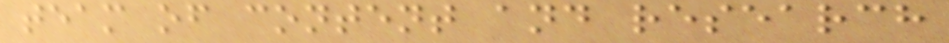team of content and research
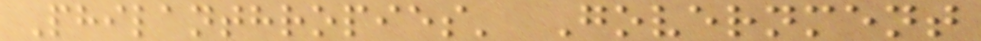Philanthropies' Government
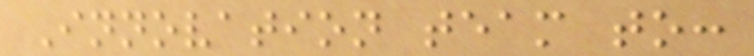Innovation team to:
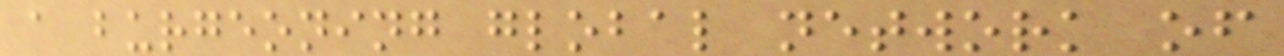a burgeoning global network of
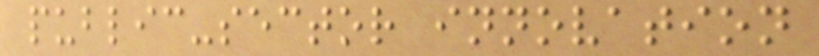public-sector innovation
